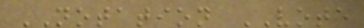NOTATION VOTE
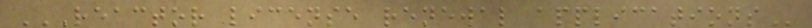REACTOR LICENSE RENEWAL APPLICATIONS
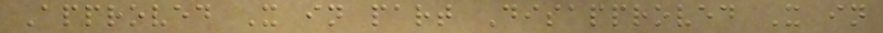Approved X in part Disapproved X in
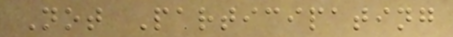Not Participating
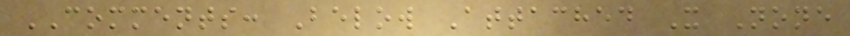COMMENTS: Below Attached X None
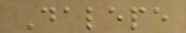Dalepe
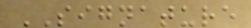SIGNATURE
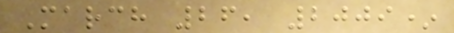March 26, 2009*
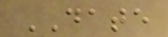DATE
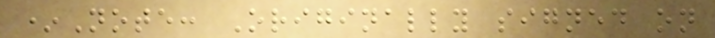*Note: Originally signed on
